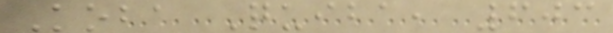Koba Quiba, 603
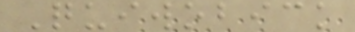Quiwobick
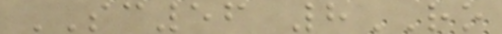SC56 8RO
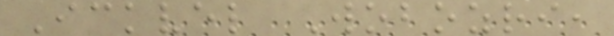Ickvel Wobozri,
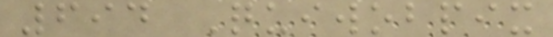694 Quiwobpix
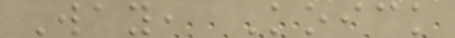Way, Koick
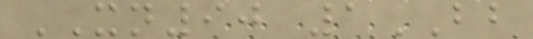XN90 1BB
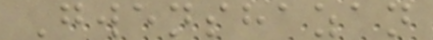Gwenshazan
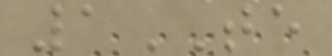1TE
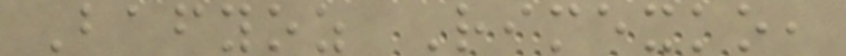Bafyoz Rimexko,
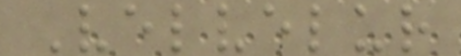Velvelur
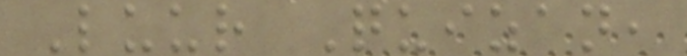Luur Quizan,
